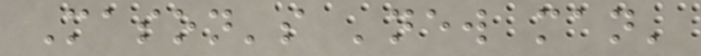Mason's 'new man'
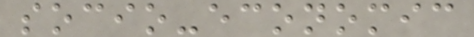socio-economic
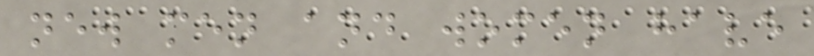new men and women have
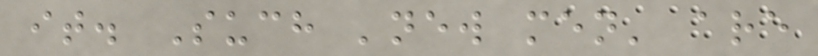it. Such 'new men' are
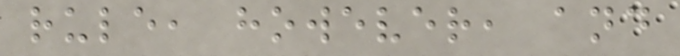rule, however, and
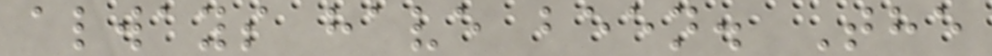always have been. The
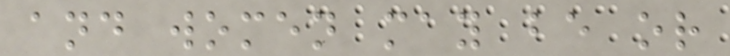and women may be or
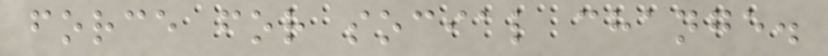force for social change.
